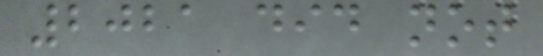2021 did not
